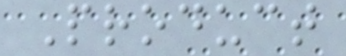Product
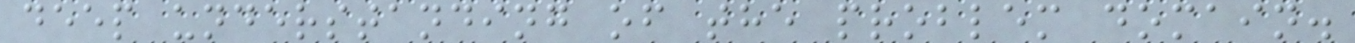deep understanding of the problem domain.
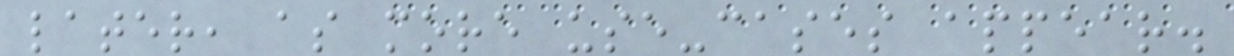later, as more use-cases appear.
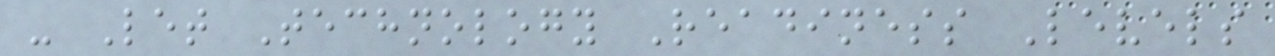- Let Technology Readiness Levels
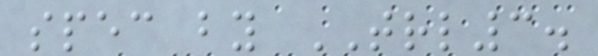spec by TRL3.
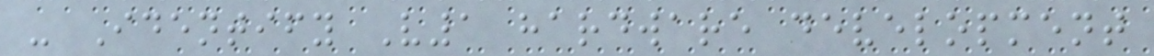- Identify V1 hardware development
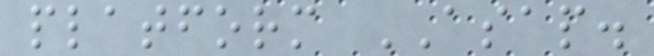platform ASAP.
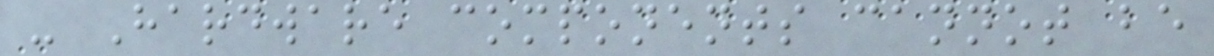- Hardware components cannot be
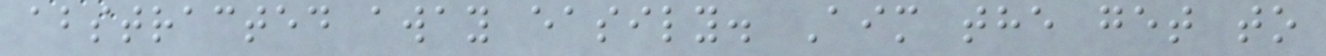abstracted away easily. Aim the get to
